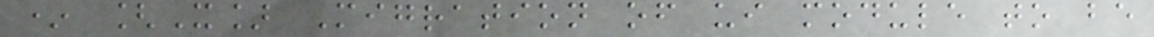* [X] Migration of ui module to be
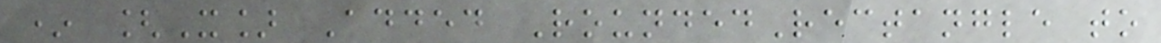* [X] Added RoundedRectangle to
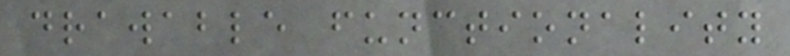drawable functionality
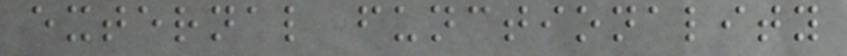external functionality
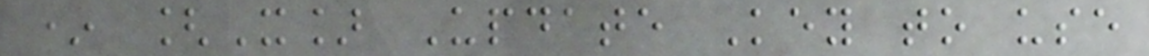* [X] Update Key to use
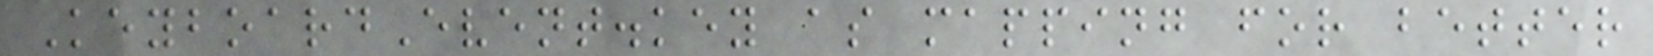KeyboardEvent.key as mapping for better
